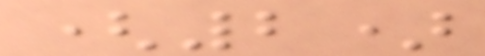(2)
